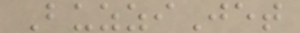BuzziJet
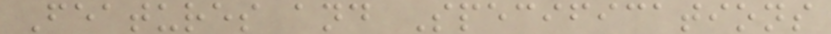Features and Specifications
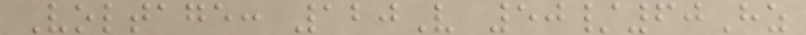Voltage: 120V 50/60Hz
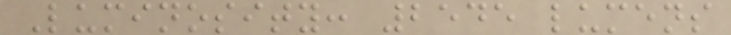Luminosity: 2545 lumens
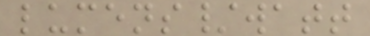lumens/watt
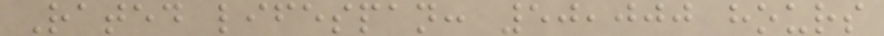Rated lifespan: 50,000 hours
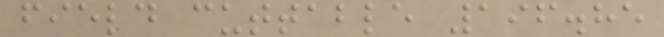field cuttable 196.85
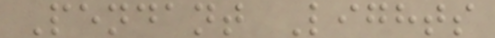Pendant Lights
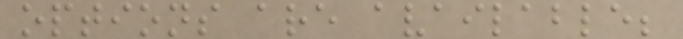options are available;
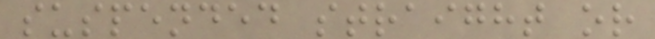suspended straight or
